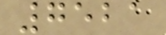7521
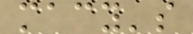macy's
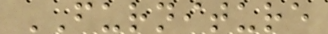FURNITURE
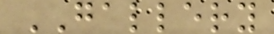GALLERY
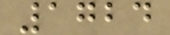1724
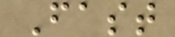Fast
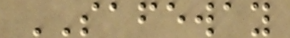SAFEWAY
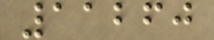11260
